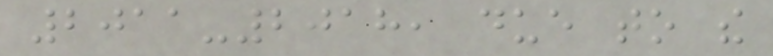2011-2018, due to the
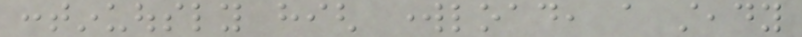continuously high workload, a steady
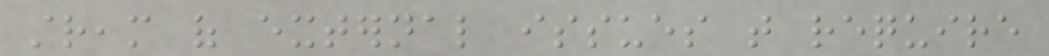stream of external issues that require
